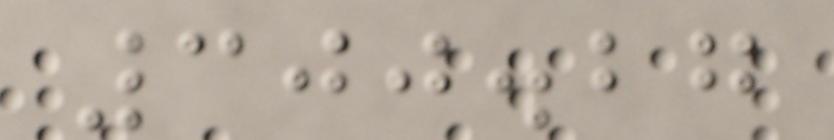300.27
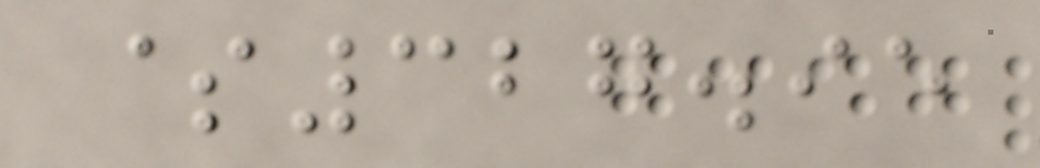$327.95
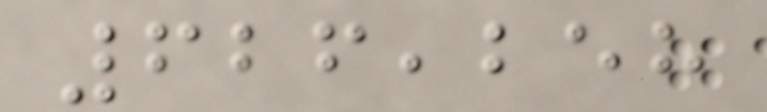626,258
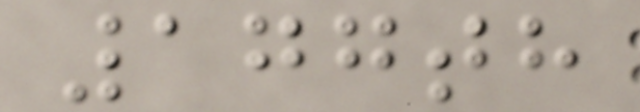177th
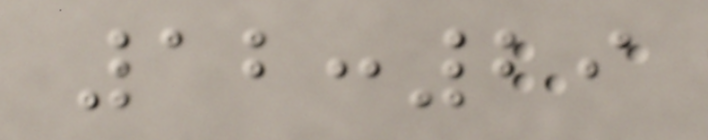12:29
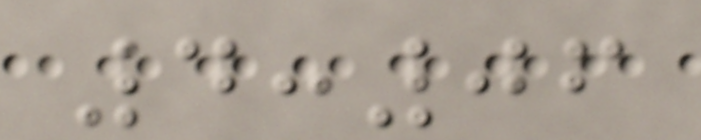4:06
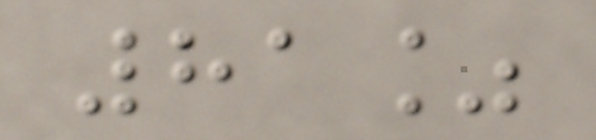81%
